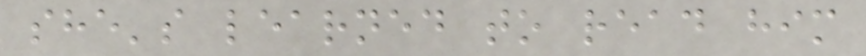she's learned to read him
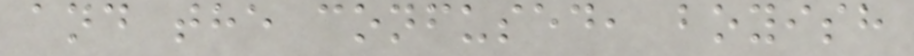and the confused, boyish
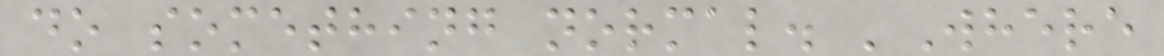do something normal. 'Where
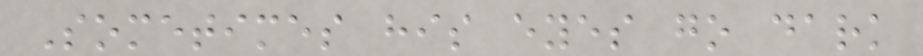Sometimes his eyes go dark
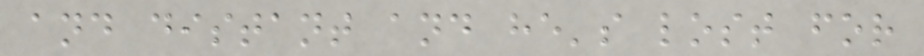and distant and he's lost for
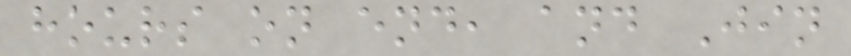hours on end, and Jin
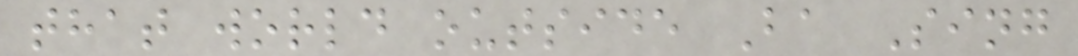that world outside Ba Sing
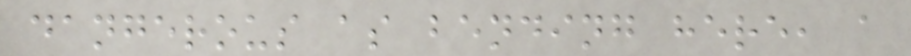dangerous as bending here, a
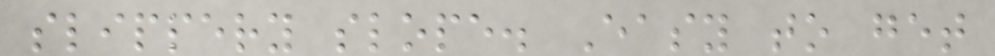slippery slope. Easy to get
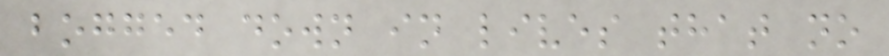bogged down in lives that no
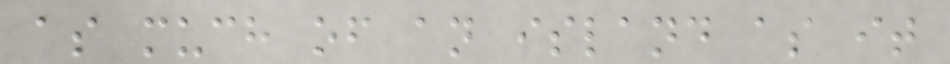as much of an island as it
